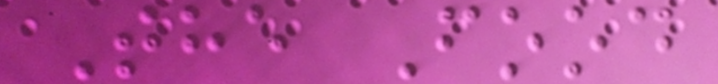The Food
